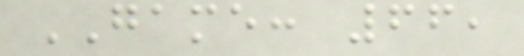GAME: 66,
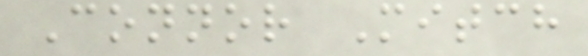Connor Mitch
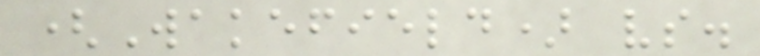(Wakefield) vs.
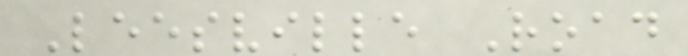Leesville Road
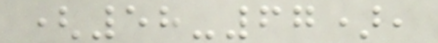(58-67),
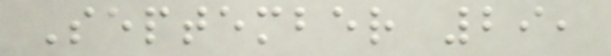September 29,
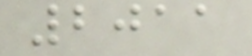2011
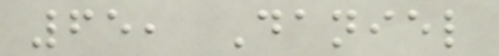65, Daniel
